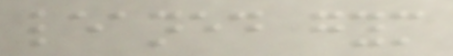leaned gym
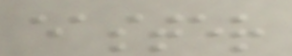easter
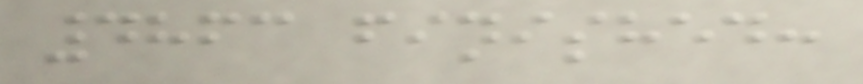4863 finished:
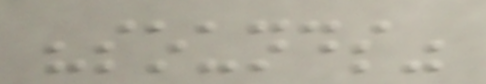"sounds"
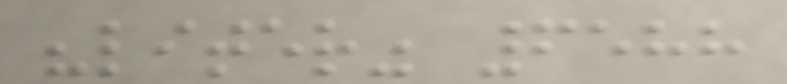"liter" 6588
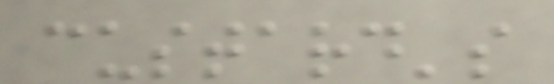custard's
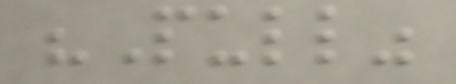"Pull"
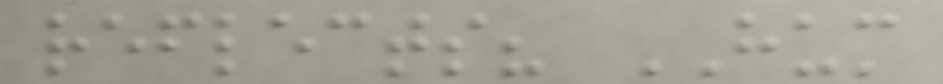reflects? HUM
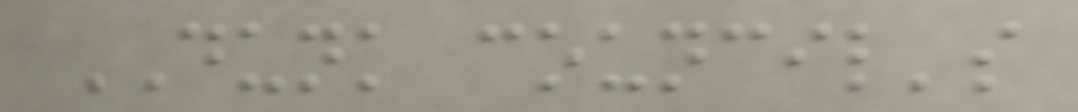DUNK council's
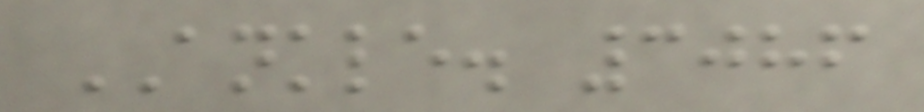ANKLE. 3086
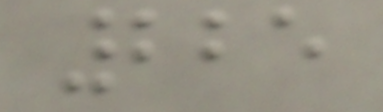225
